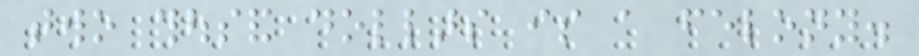two thousand dollars is a felony.
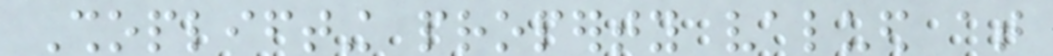Shoplifting property valued at
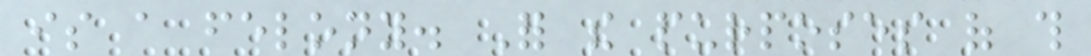is a felony. For the purposes of this
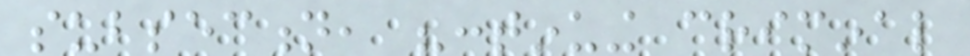subsection, "continuing criminal
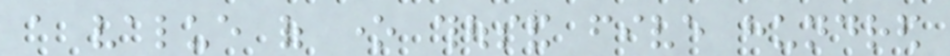a value of one thousand five hundred
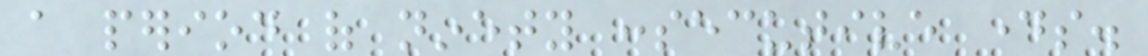a period of ninety consecutive days.
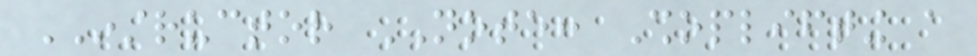INSTRUCTOR NOTE: Shoplifting a
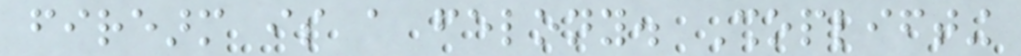firearm is a felony. Shoplifting
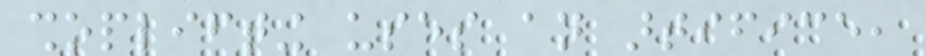shoplifting uses an artifice,
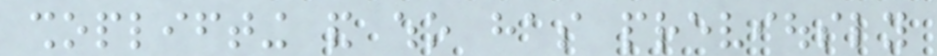shoplifting and who has previously
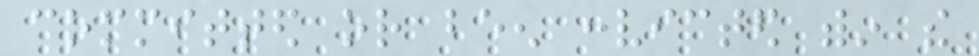committed or been convicted within the
